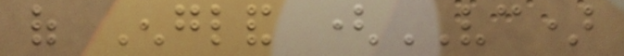of England (VC)
